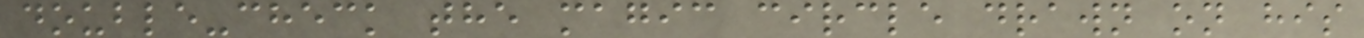double-check the magic circle drawn on his
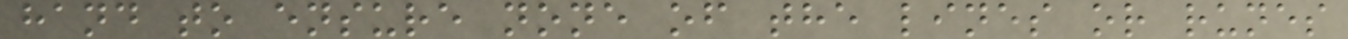hand to ensure none of the lines or runes
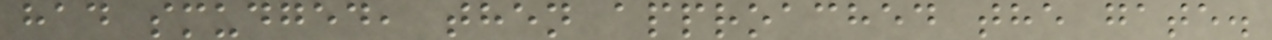had smudged, then approached the gate.
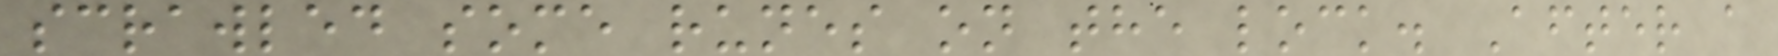scrawled some runes on the lock. After a
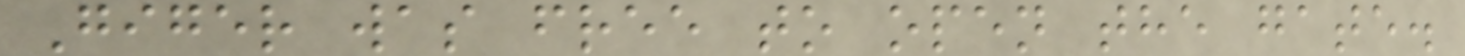Giger was free to open the gate.
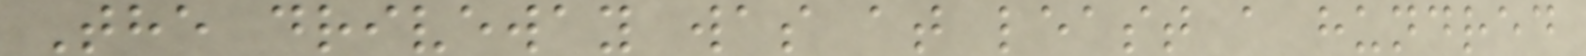The driveway was at least a hundred
